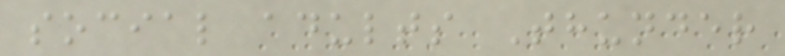social adults Thunder
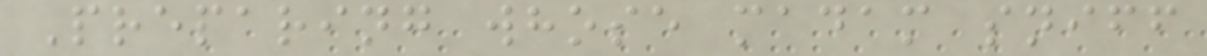Preparing whose madam sniff
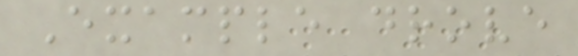Example drove
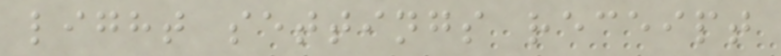light settings receipt
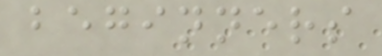beginners
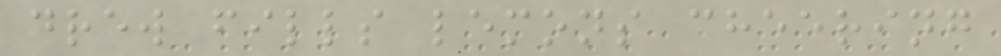drew fills lemons cheering
